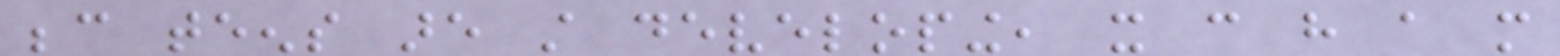because teens are still developing, it can have a more
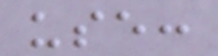use:
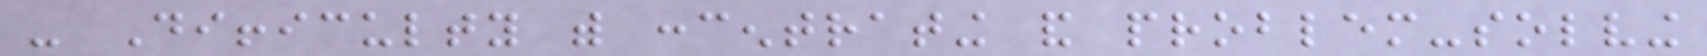- Difficulty with concentrating and problem-solving
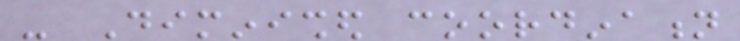- Diminished coordination
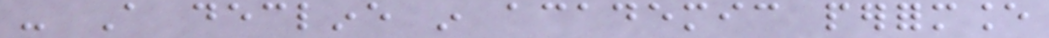- A decline in academic performance
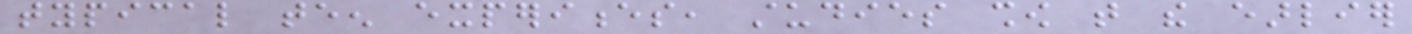typical teen experiences, studies show that the earlier
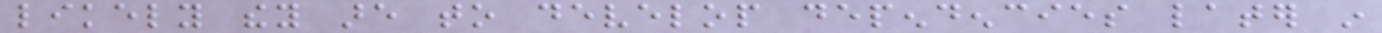likely they are to develop dependencies later in
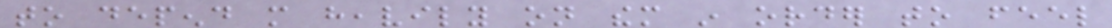to depend more heavily on them in order to feel
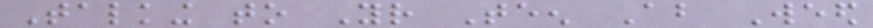Talking to Your Teen About Weed
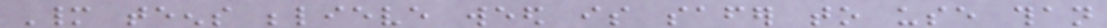Many teens believe weed is safer to use than
